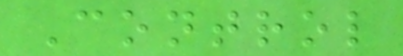Control
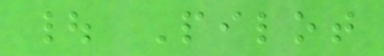| Pilot
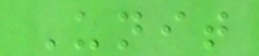Unit
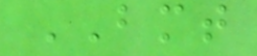BMT
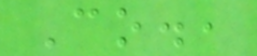Co.,
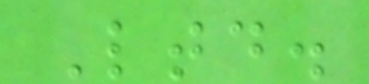Ltd.
